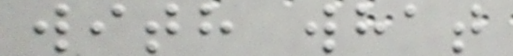with what
